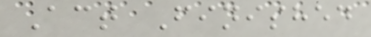Act Finished
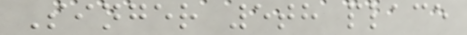Singer 5th place
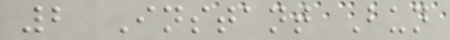2 Instant Bun
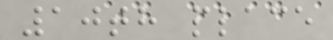10th place
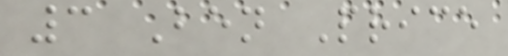3 Ben Price
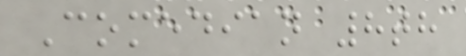Comedian 8th
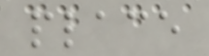place
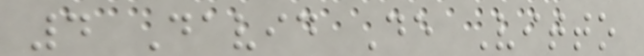4 David De Vitto
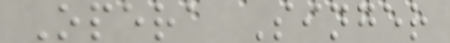Opera Singer
